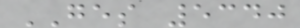GES 5340
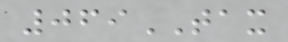069TAX
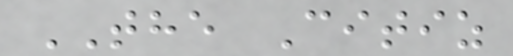THE Citiz
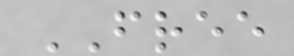FREE
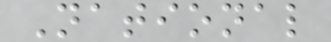National
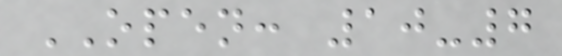OPEN: 10-7
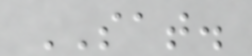SAT.
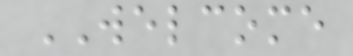WELCOME
